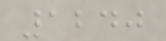1240
